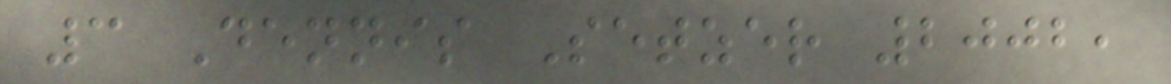3 Dennis Setzer 2002,
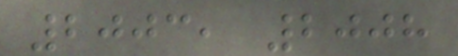2003, 2008
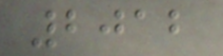2012
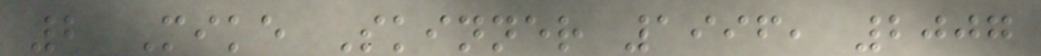2 Mike Skinner 1996, 2007
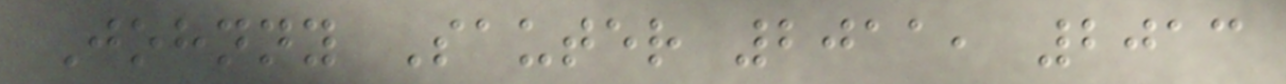Johnny Sauter 2011, 2013
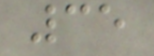35
